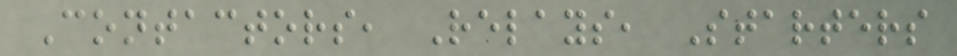Contactors, Relays, Starters
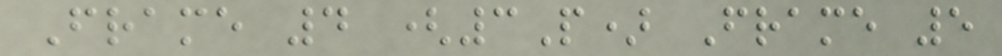Frame 4 (3P) Frame 5
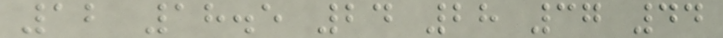12 18.5 24 28 37 44
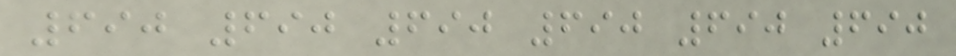690 690 690 690 690 690
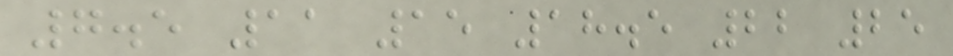7.5 11 15 18.5 22 25
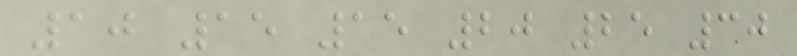10 15 15 20 25 30
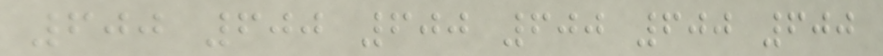600 600 600 600 600 600
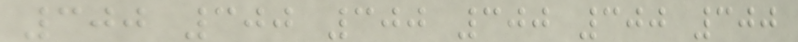300 300 300 300 300 300
